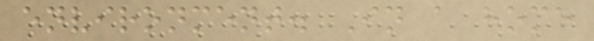environment. In a home
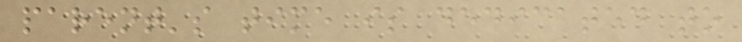parent's time is dedicated to
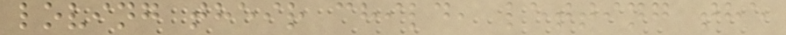loving their child, letting the
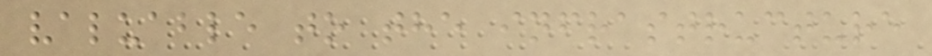valuable to the infrastructure
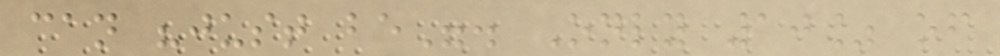can "just be". Only 10% of
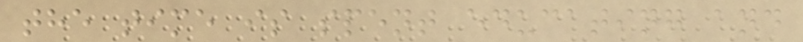the time is spent educating and
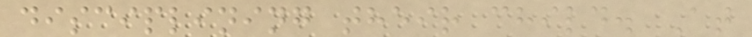disciplining their child. At
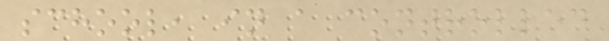school, in a controlled
